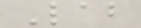Lab
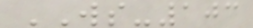WS-103
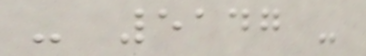- 5147 -
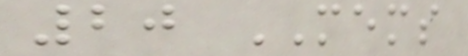20 MEMS
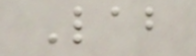Lab
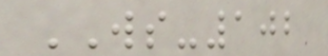WS-102
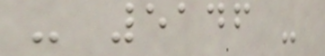- 5146 -
